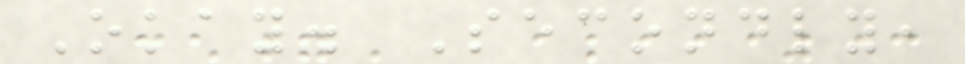Okay. Secondly,
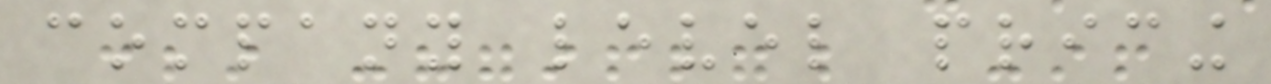company level pricing
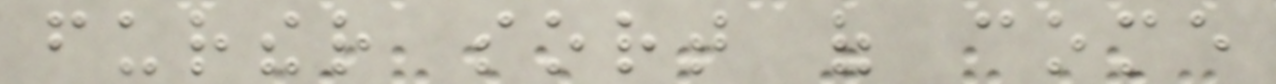further sort of come
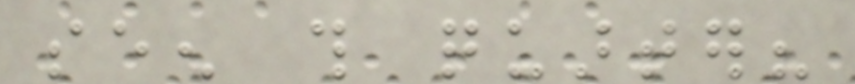seen this quarter?
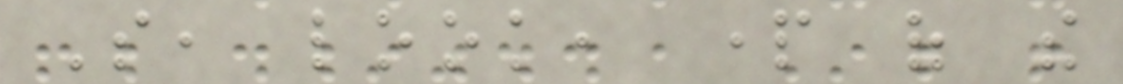So, look, part of the
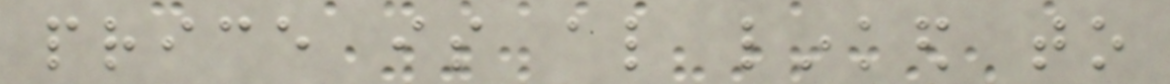price is also linked to
